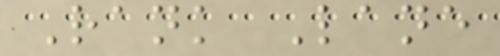Rank Lane
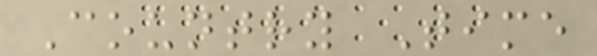Country Time
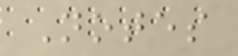Notes
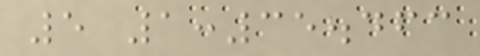5 1:35.463
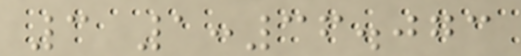3 1:36.073
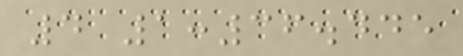4 1:36.445
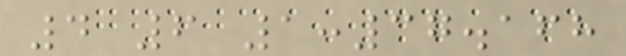4 6 1:37.168
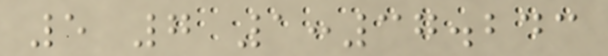5 7 1:37.243
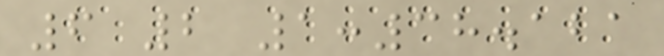6 2 1:38.121
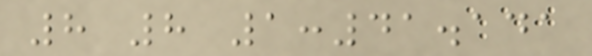8 8 1:41.141
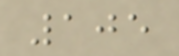105
